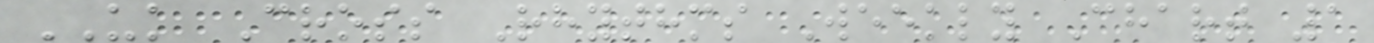UK Cross Rhythms Weekly Chart 1
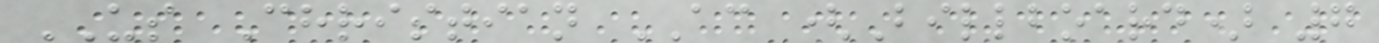US Christian AC (Billboard) 7
